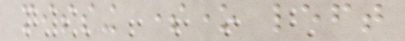missing someone left
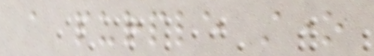a purple stone
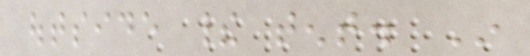outside their tent. In
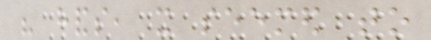his hands, it seemed to
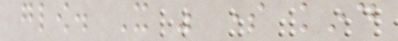glow. It was some kind
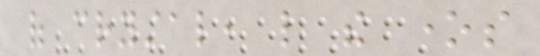of crystal, like the ones
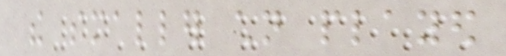the smaller children played
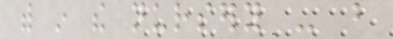with in the nursery - but
